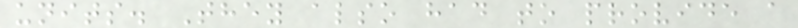units. They also had to provide a
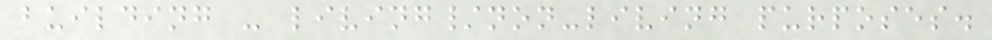building - living/non-living purposes.
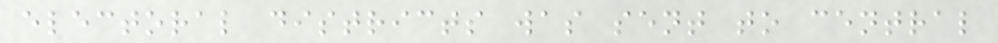electoral districts was sent to central
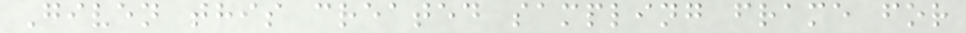Given this created sampling frame for
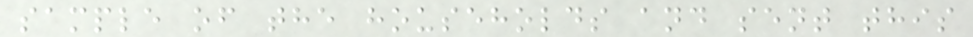sample of the households and sent this
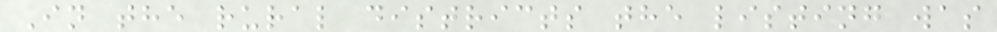In the rural districts the listing was
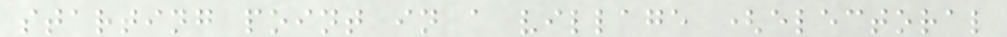starting point in a village (electoral
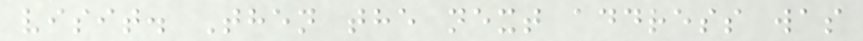visit. Then the next address was
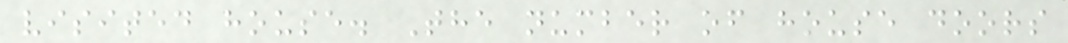visited house. The number of house doors
